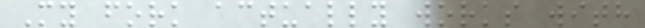My fork actually works with
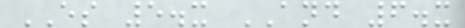ES 5.x AND 6.x
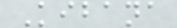Kibana
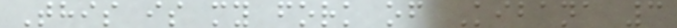This is my fork of Kibana 3
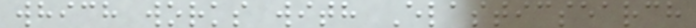which works with Elasticsearch
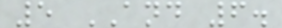5 AND 6.
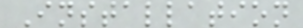Installation
